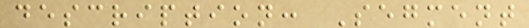description: Segment
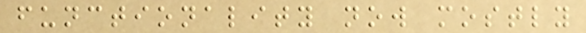functionality now mostly
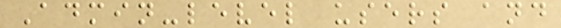Admin-level users and
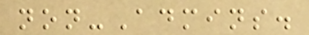non-Admins.
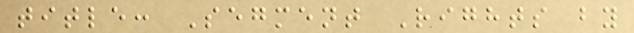title: Segment Rights by
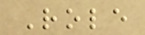Role
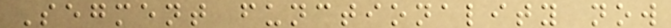Segment functionality now
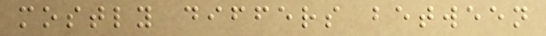mostly differs between
